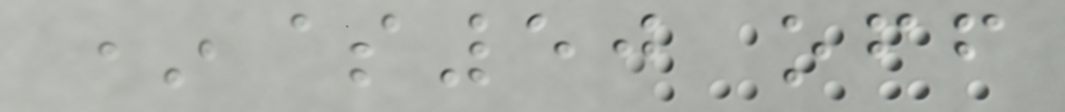*$50 off
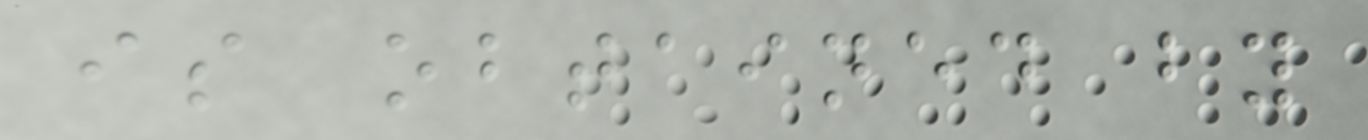is obtained by
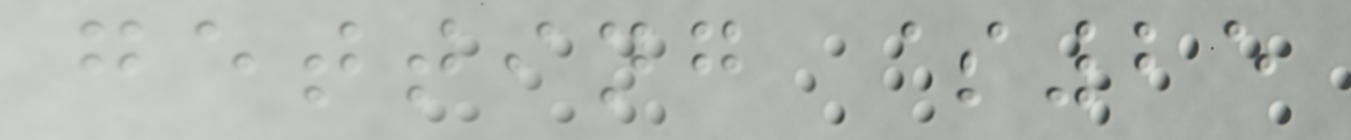getting $25
